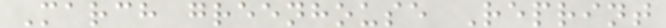March greenhouse Reprint
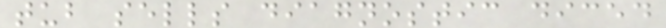tub sells diagnostic diced
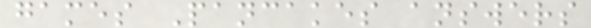games Pancakes answers
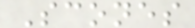Scones
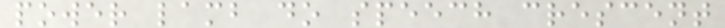power lamb do speech crescent
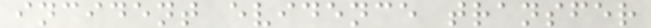incident evidence transfer
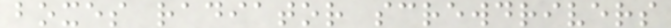boxes radiator screwdrivers
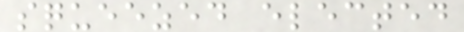squeezed elected
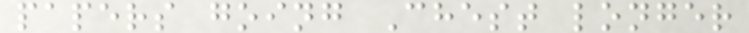papers going Chest longer
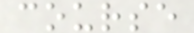course
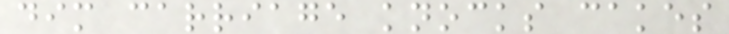dim carriage knocks cakes
